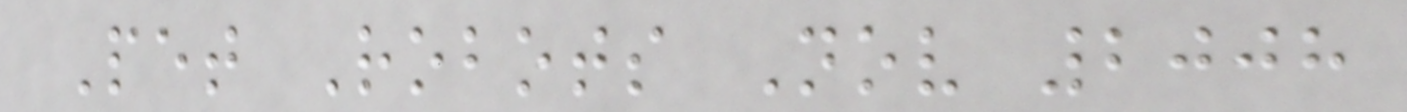Pet Robots Nov 2008
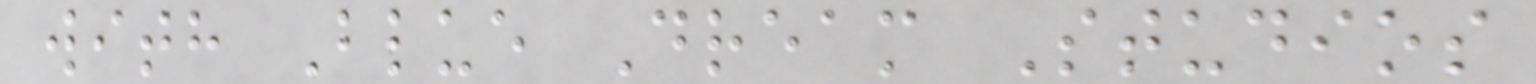with Blue Dream Studios
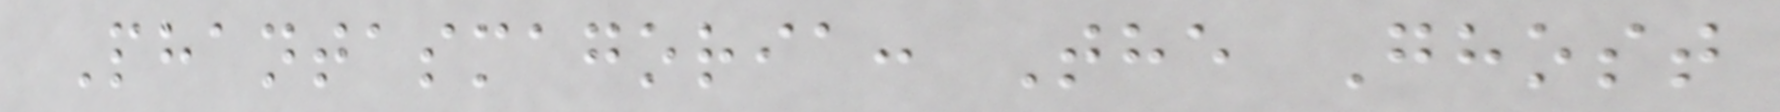Phantasmagoria: The Ghost
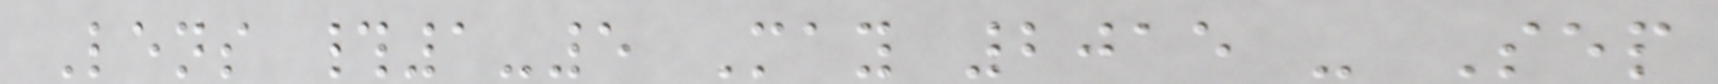Lens #1-5 May 2015 - Sep
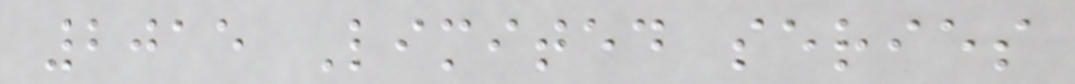2015 Limited series
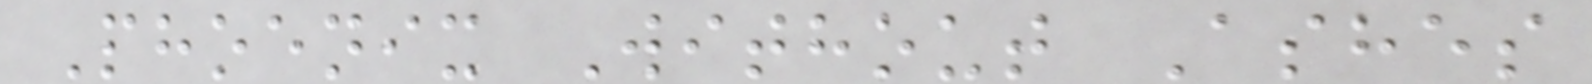Phoenix Without Ashes
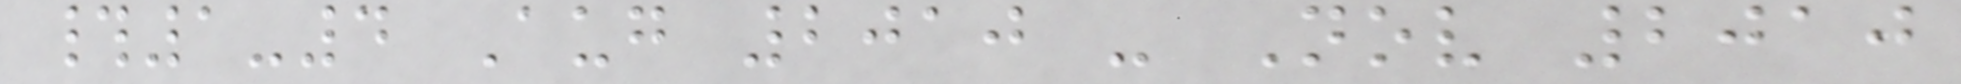#1-4 Aug 2010 - Nov 2010
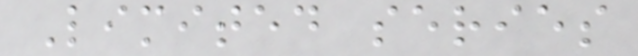Limited series
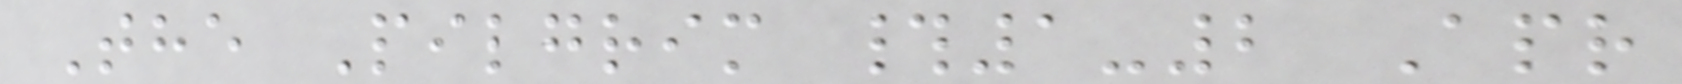The Pilgrim #1-2 Apr
